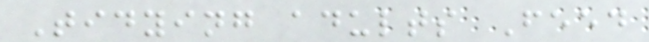Tidying adults Feed
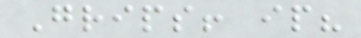Grips! ip?
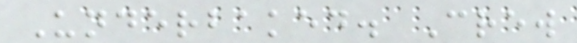Underbaked. Crew
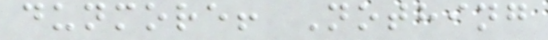dunmore! Nothing
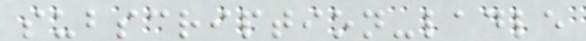subscription-ladle
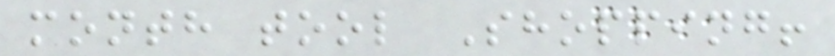month tool Shopping!
